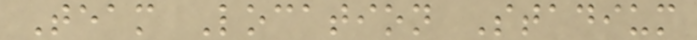Team Location Stadium
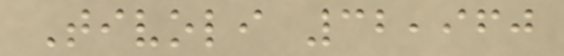Tivoli 32,960
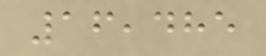16,485
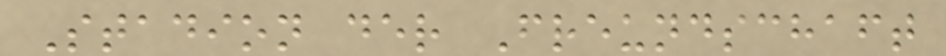Stadion der Freundschaft
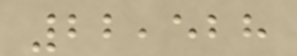22,528
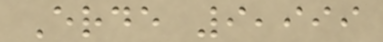Erde 9,999
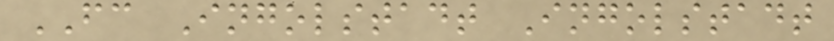FC Ingolstadt Ingolstadt
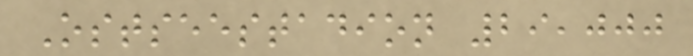Ostseestadion 29,000
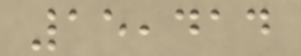15,414
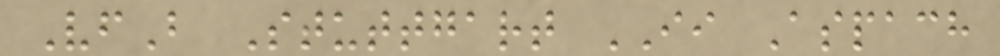VfB Stuttgart II Aspach
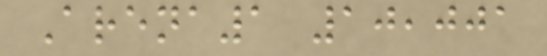Arena1 10,001
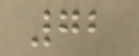72
